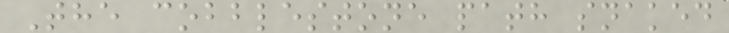The cobblestone path snaked
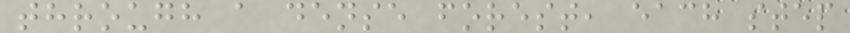through a dense forest, each step
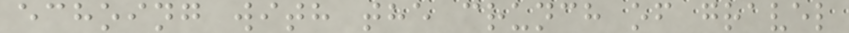echoing with the crunch of gravel
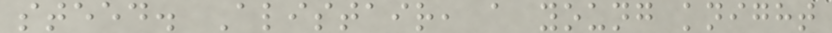steed. Alistair, a young knight
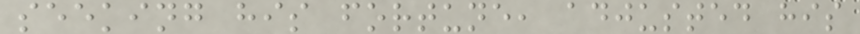seeking his fortune, adjusted his
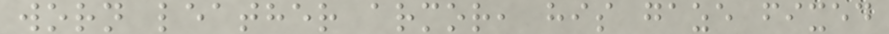worn leather armor, his gaze fixed
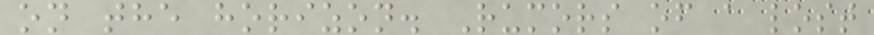on the horizon. Rumors of a lost
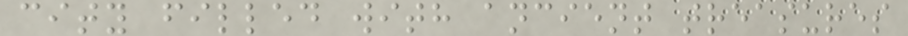city filled with ancient treasures
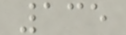135
